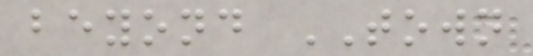beyond TOWN
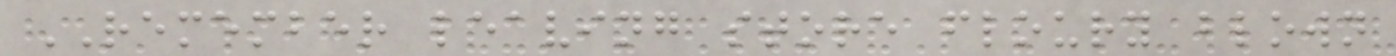REMEMBER leaving store floury blown
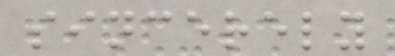sincerely
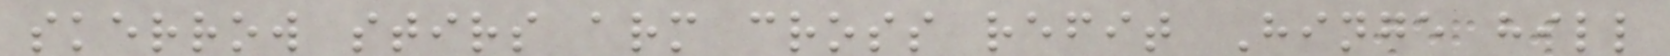skerrow stirs arm cross refit Hinge hill
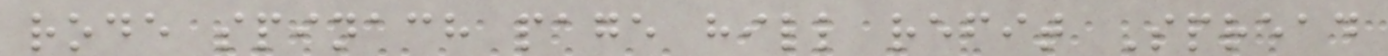rode spinach page hill refit Spread
